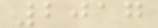2017
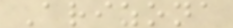Arizona
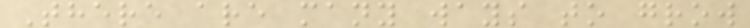There are many ways to grow
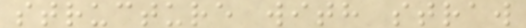structure with straw
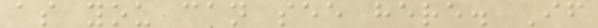as you can see here. If
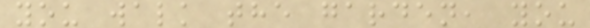you walk the garden, you
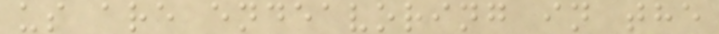us are endeavoring in the
